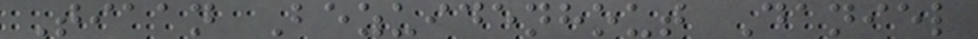Tiaan Bezuidenhout Daniel
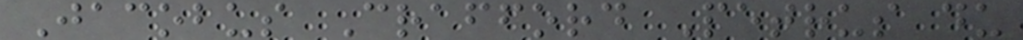Jacobus Crafford Petrus du
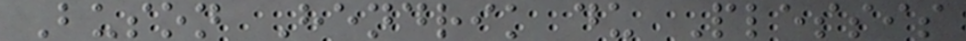Buson Hendrik du Plessis
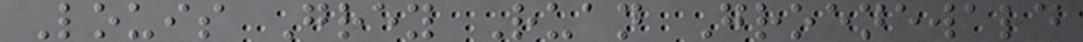Louis Grey Ruan Groenewald
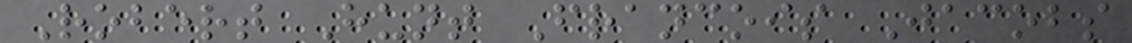Robert Hunt Francois Jacobs
